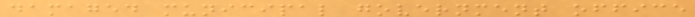damaged municipal government office
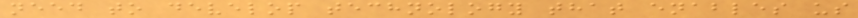need to develop technology that enables us
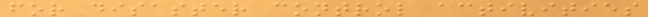for disaster control activities
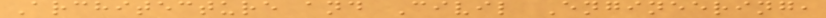Architecture and Civil Engineering,
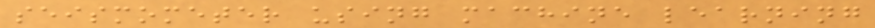seismometer using machine learning
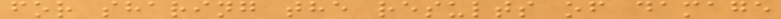for sharing the results of damage
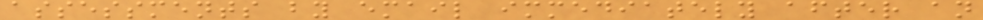assessments by email immediately after an
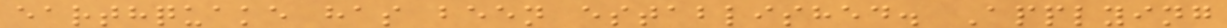earthquake has been established. Applying
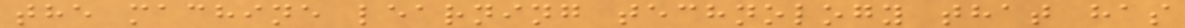the machine learning technology that has
